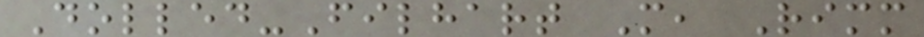Dolled-Filhart M, Rimm
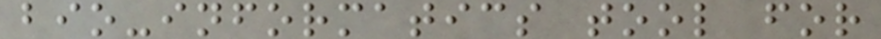bio-informatics tool for
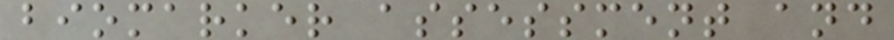biomarker assessment and
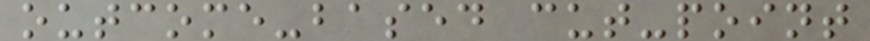outcome-based cut-point
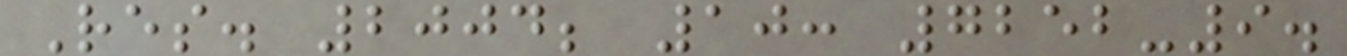Res. 2004; 10: 7252-9.
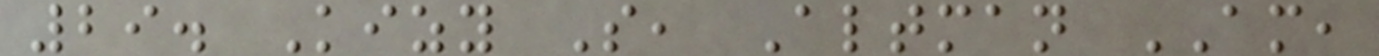29. Kizy S, Altman AM,
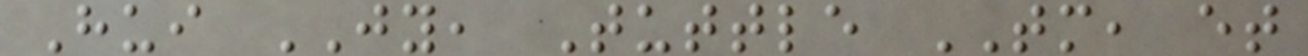Hui JY, Tuttle TM, et
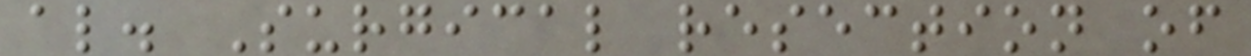al. Surgical resection of
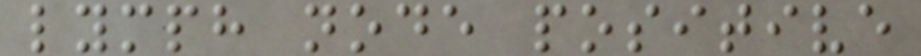lymph node positive
